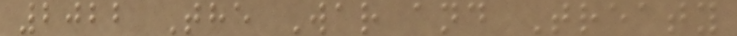2022 The War and Treaty
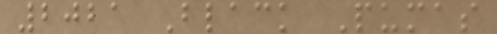2021 Black Pumas
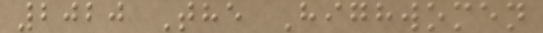2020 The Highwomen
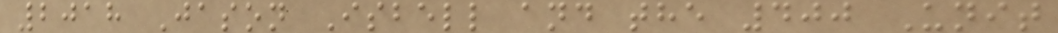2018 Jason Isbell and the 400 Unit
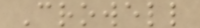Crowell
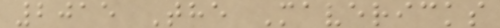2015 The Mavericks
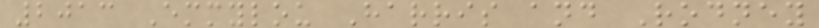2013 Emmylou Harris and Rodney
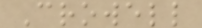Crowell
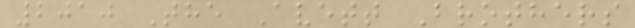2010 The Avett Brothers
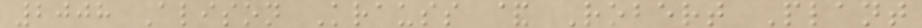2008 Alison Krauss & Robert Plant
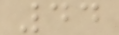44
